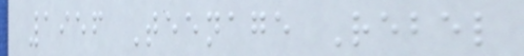1956 Teenage Rebel
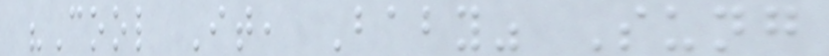"Cool It, Baby" Sung
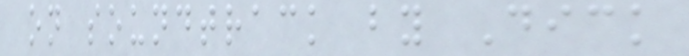on soundtrack by Dick
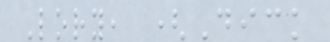Lory, (Dick
